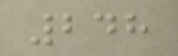248
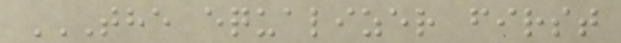THE EQUALIZER FIRST
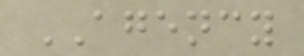AGENCY
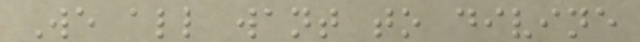We all want to divine
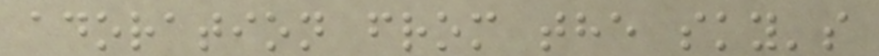adoration from the sky's
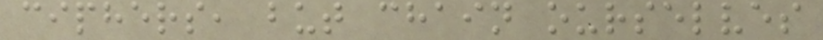ciphers, but chain ourselves
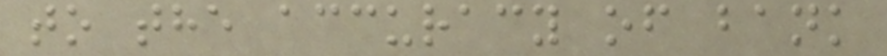to the accuracy of bank
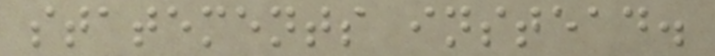statements instead.
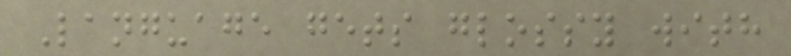Language gets glossy with
